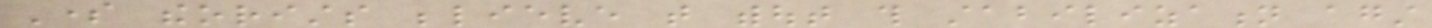Some theorists believe that without this stabilization against
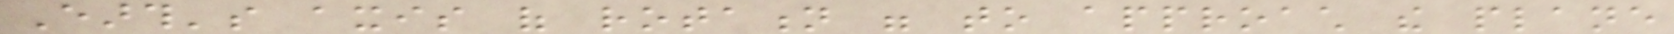Earth's axis of rotation were to approach the plane
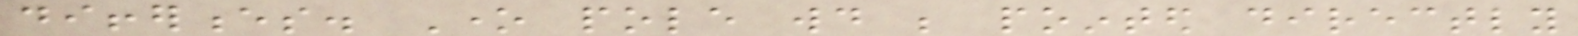differences. One pole would be pointed directly
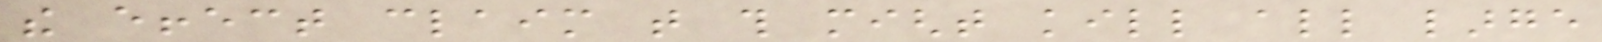the effect claim that this might kill all large
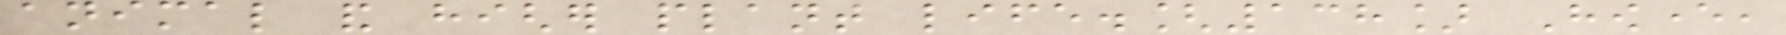animal and higher plant life.[138] However,
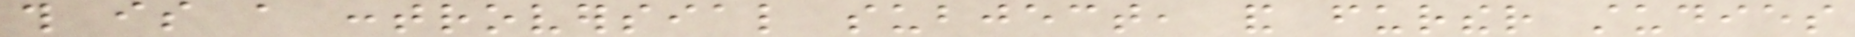this is a controversial subject, and further studies
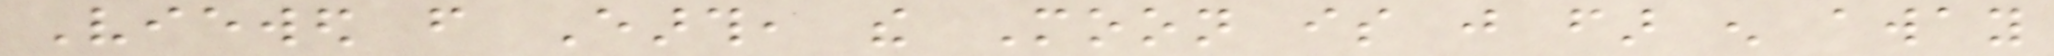Viewed from Earth, the Moon is just far enough away
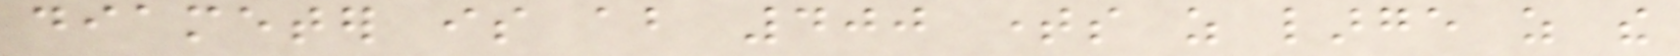diameter is about 400 times as large as the
